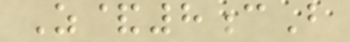Z&8cB
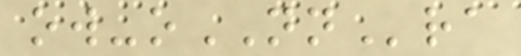ow-oNNra
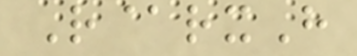R@rxH
